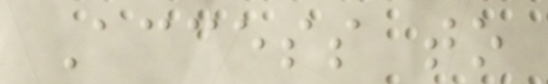Access to
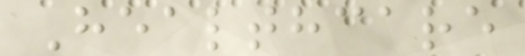Healthcare
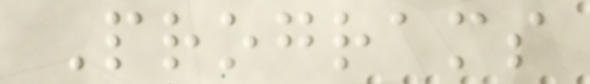Programs
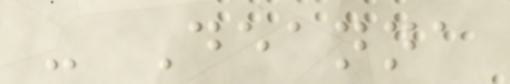- Deanna
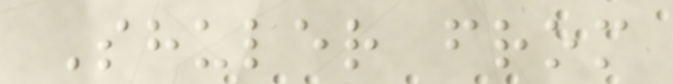Shuler from
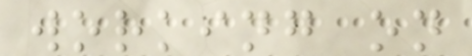working on
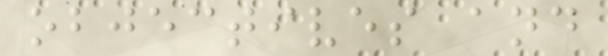objectives and
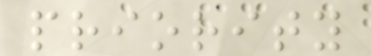priority
